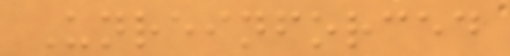Unreinforced
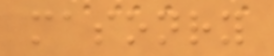masonry
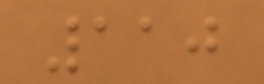110
